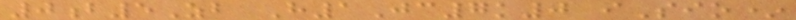0b5Zb H1Jc7k0 iSio*
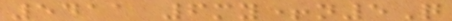5411 6my+n5Q
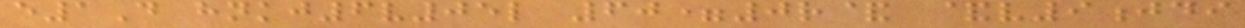e1D hnkj6v05l 60=0r& &v9jdi
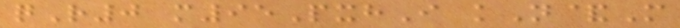qR0 m95PxhI kN&M
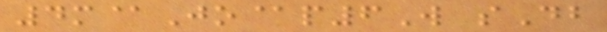4m@Jo@p6W sDb
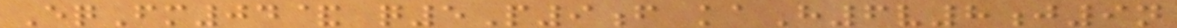EqFm04& q5P9f kaH6v8j9n
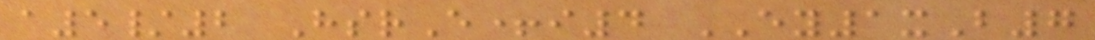a5/2 HsrE+i4 EY1xB7
